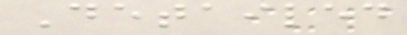Detailed
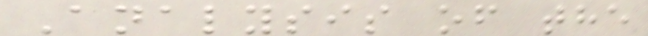Analysis of the
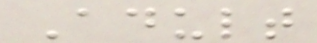Adult
